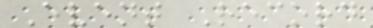Event Record
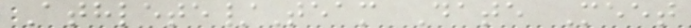Athlete/Team Date Meet
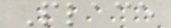Place
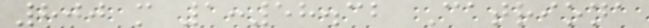800 m 1:58.32 Catriona
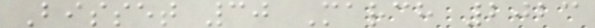Bisset 30 March 2023
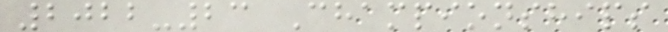2022-23 Championships
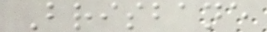Brisbane
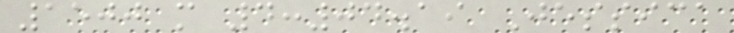1500 m 4:04.19 Jessica
